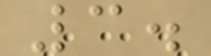3.
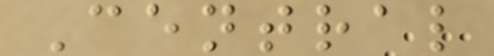Central
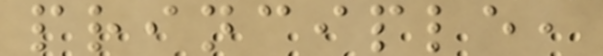principle,
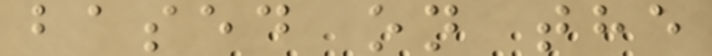based on the
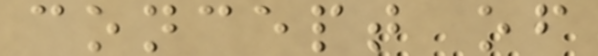concept of
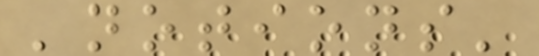'notions'
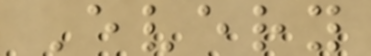Every
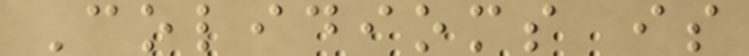Colidioms is
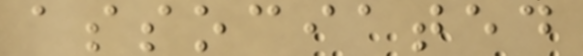associated
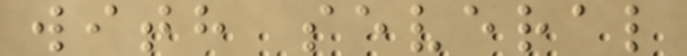with several
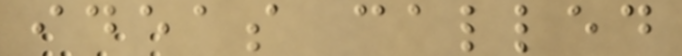ideas called
